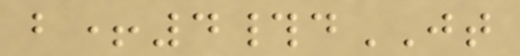b+4#dJT
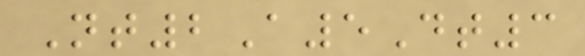Nt2A5Dt3
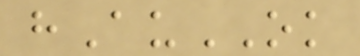hAuOK
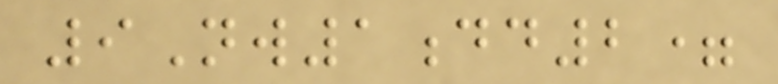9Nw1dd2=
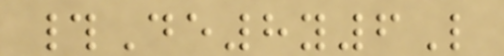#De8y6L
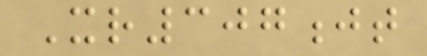Xr307jt
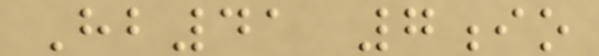Hb41 7io
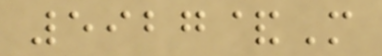5927&M
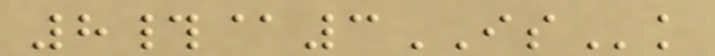8#@3ISk
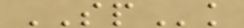SPk
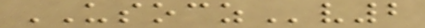USOCZv2
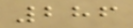286
